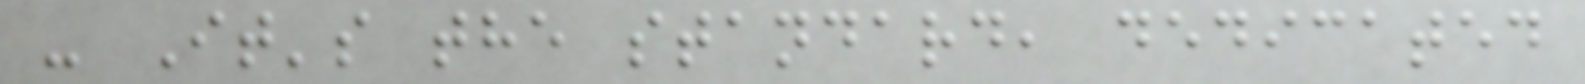- It's the standard, dedicated
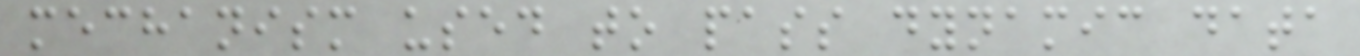mechanism used to pass dynamic data
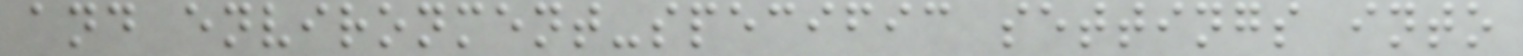and environment-specific settings into
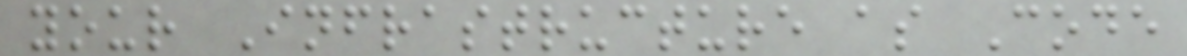your Infrastructure as Code
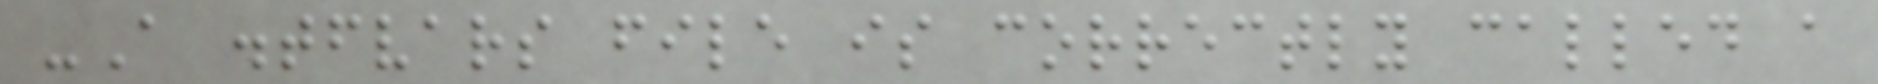-A .tfvars file is correctly called a
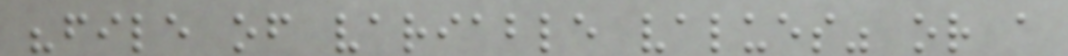"file of variable values" or a
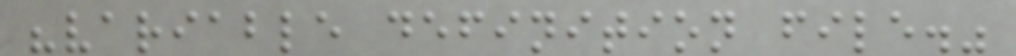"variable definition file."
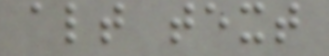alt text
